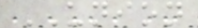UNION
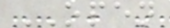OPEN
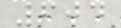604
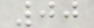00
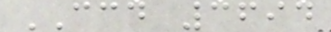CCD 3694
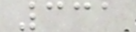331
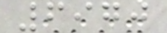6970
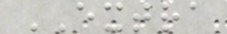EXTRA
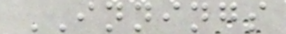INNINGS
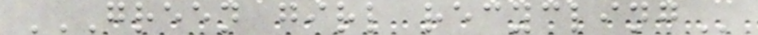GREEN GIRL RECYCLING
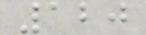120
